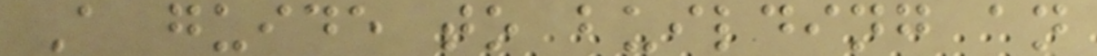A guide to building an
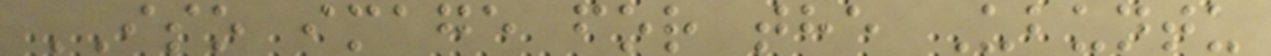ISO image for the Ubuntu
